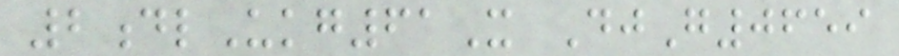2dlUkg61X DjG0659
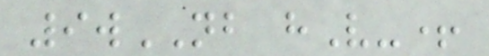9wNB hV-+
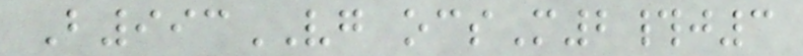B993VG ocsM2#j3
